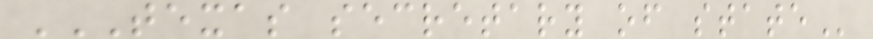TEXAS SECRETARY OF STATE
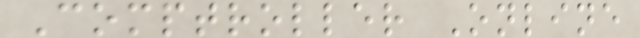Comptroller Online
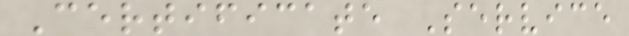Certificate Service
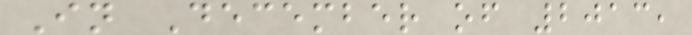In December of 2013,
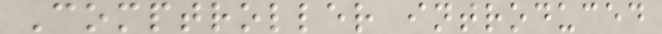Comptroller introduced
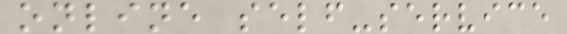online self-service
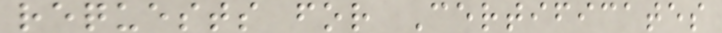requests for Certificates
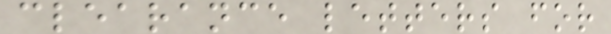clearance letters for
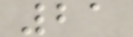21
